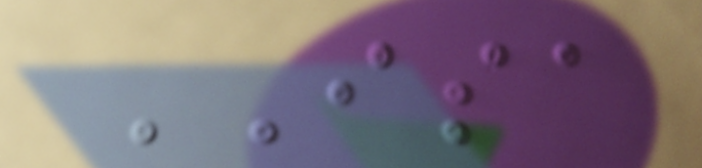ISA
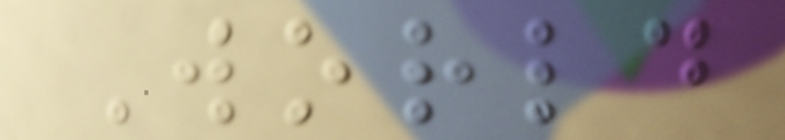World
